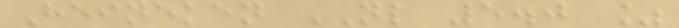Heineken NL 5.0 %
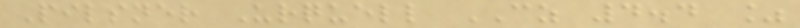Pilsner Urquell CZ 4.4 %
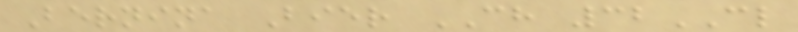Bernina Bier CH 32CL
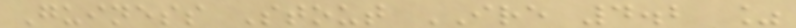Guiness Stout IRE 4.2 %
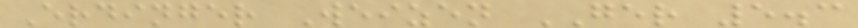Erdinger Weizen GER 5.3
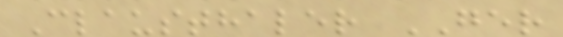Clausthaler GER
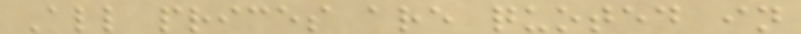All prices are quoted in
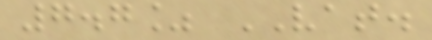7.7% VAT.
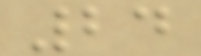24
